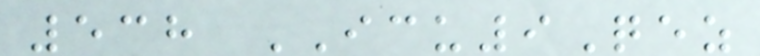538 ICU9Qez
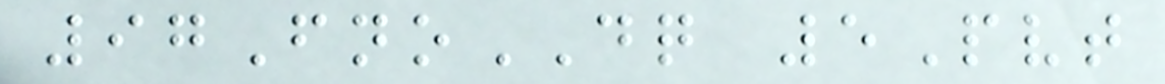97FnoDQ 5Pvt
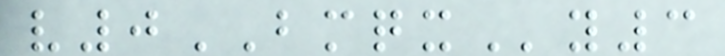v0BMQXy3
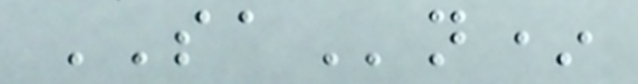SAn*
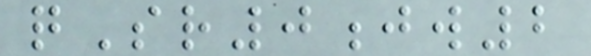qSr0jw2
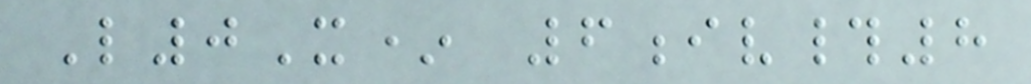L0X* 6iv#8
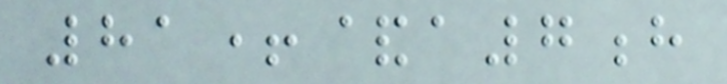81+&a7h
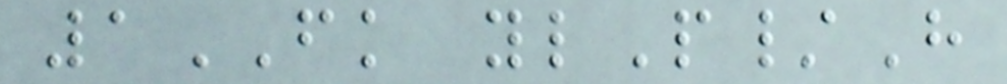1FK ylP/H
